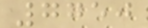7750
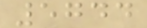5744
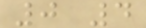0 4
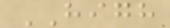HIGH
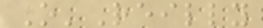O'Reilly
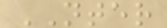NTER
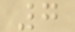7
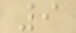9
